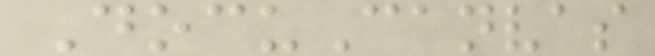DocuCanvas
